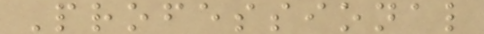Professional
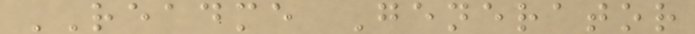README Generator
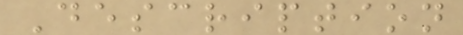Description
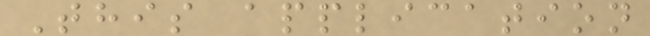This application
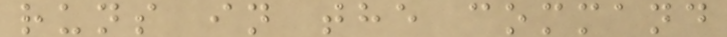runs in the command
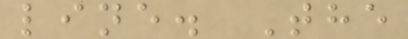line. The
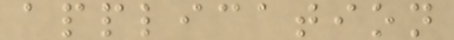application
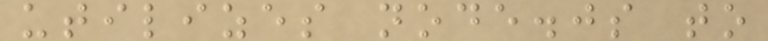utilizes node.js to
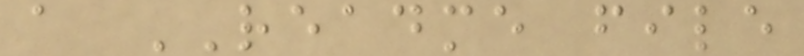a README file
